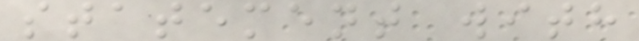statement with
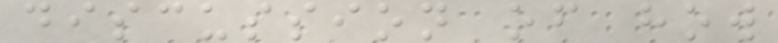discussion of how
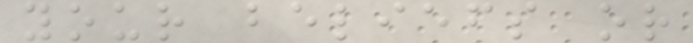your beliefs or
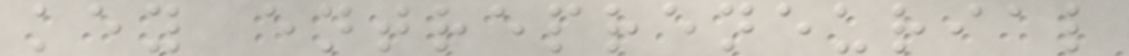key entrepreneurial
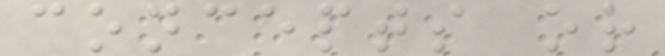concepts or
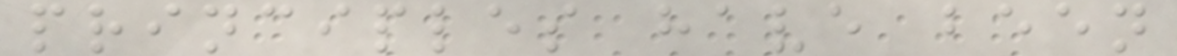principles have been
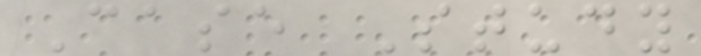Case Study
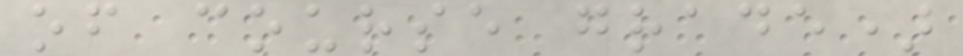of course grade)
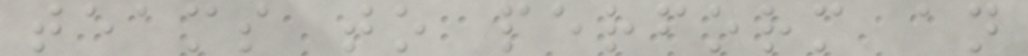teams to perform an
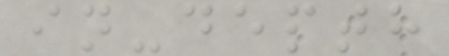in-depth
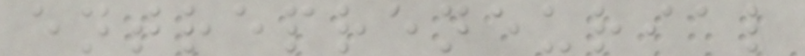entrepreneurial
